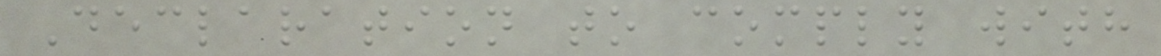Declaration to comply with
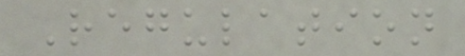Regulation
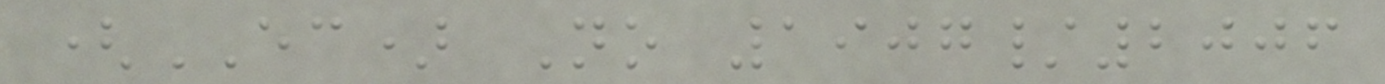(EC) No 1907/2006
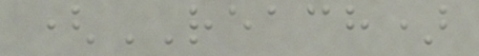(REACH)
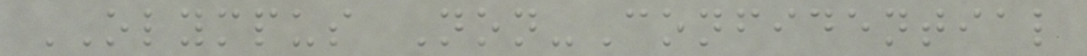OLYMPUS Non-Confidential
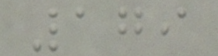179
